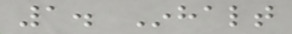1. Inhalt
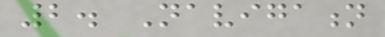2. Navigation
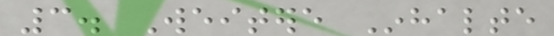3. Weitere Inhalte
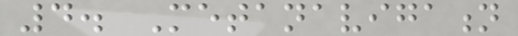4. Metanavigation
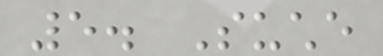5. Suche
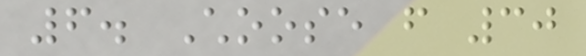6. Choose from 30
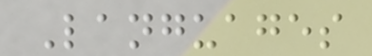Languages
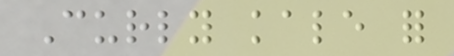Curly kale for
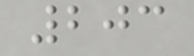203
